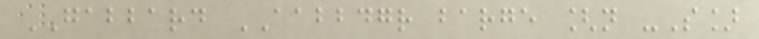GABBARD AABBDGR barge [n -S]
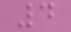4
